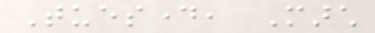Tuesday, March
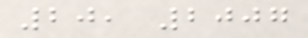20, 2007
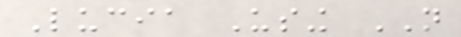Lucia Using NOT
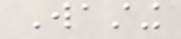Wasting
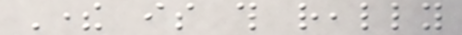There is this really
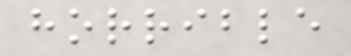horrible
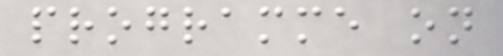programme on
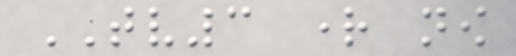TV3 right now
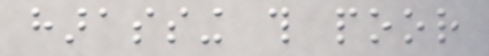harassing this poor
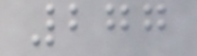277
